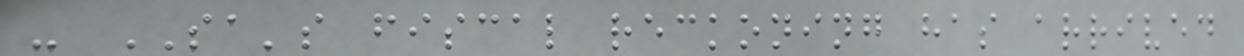- SA's fiscal reckoning has arrived
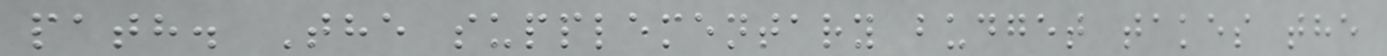path. The supplementary budget takes the
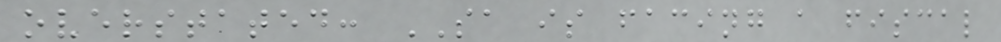overstated: SA is facing a fiscal
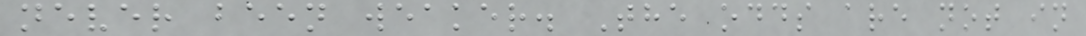never been weaker. The odds are not in
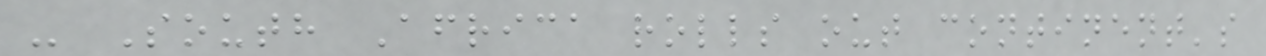- South Africa rolls out continent's
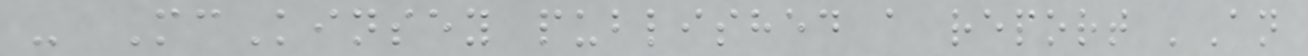- McKinsey published a report 'An
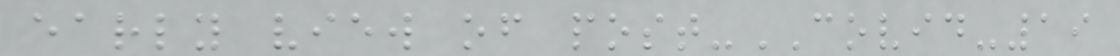early view of post-COVID-19
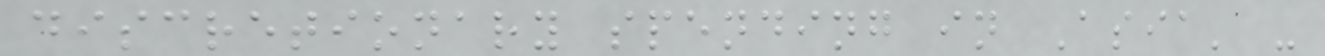discretionary spending in Asia' -
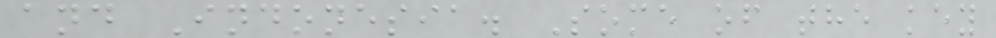and Indonesia. Some of the key
